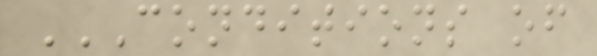CONDITIONS OF
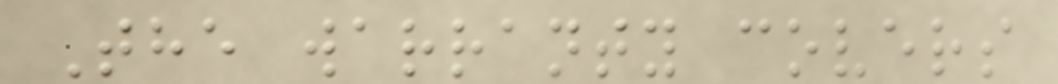The warranty covers
